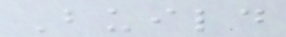Build
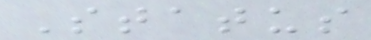Status
